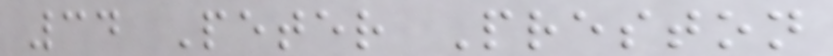34 Peter Preston
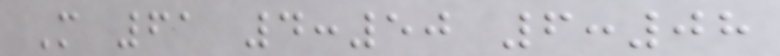M 61 4:50 6:08
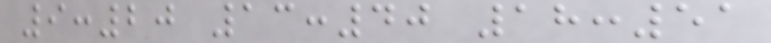9:20 13:40 18:51
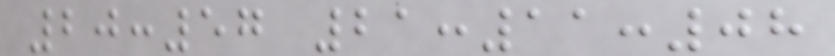20:57 21:11:08
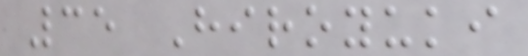35 Hiroyuki
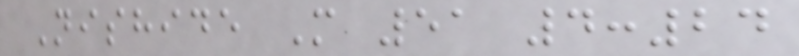Nishide M 51 4:24
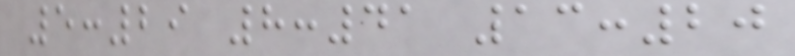5:29 8:41 13:20
